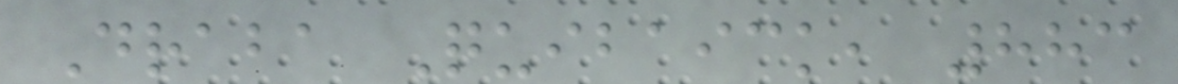Draba Quibaick, 883
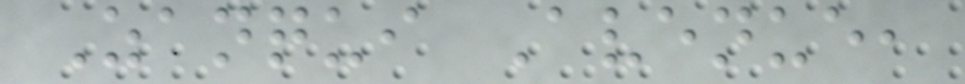Zanqui Avenue,
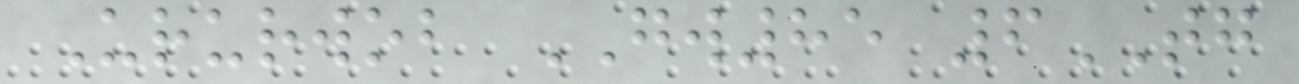Ururwob GW85 6TG
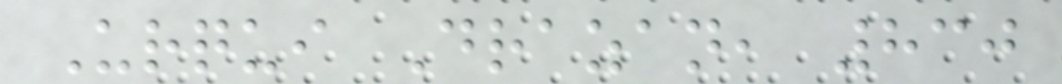Urqui Drazan, 830
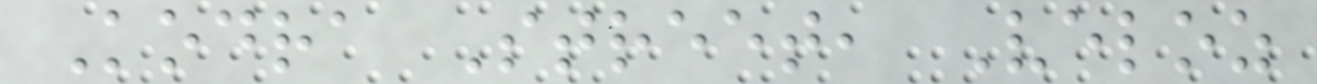Kodra Street, Veloz
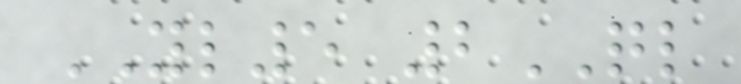YL5 2QL
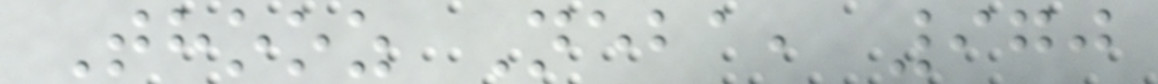Thooz Neba, 970
